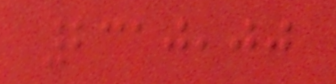2310,00
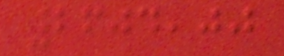2604,00
